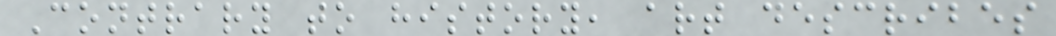Contrary to history, art describes
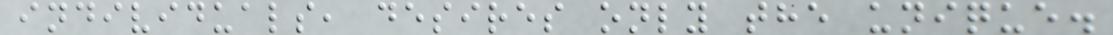individuals, desires only the unique.
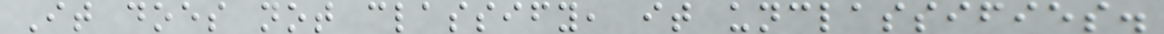It does not classify, it unclassifies.
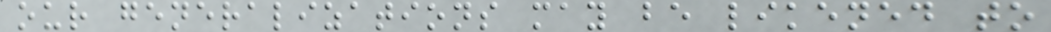our generalizations may be likened to
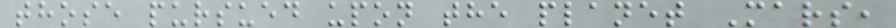those pursued upon the planet Mars,
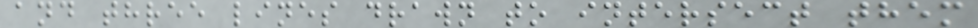and three lines drawn to intersect them
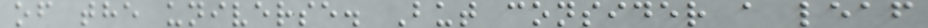of the universe. But consider a leaf
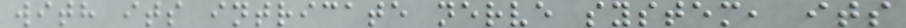with its intricate nerve system, its
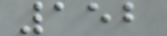152
